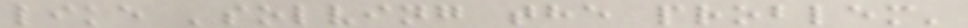like 'solving the problem'
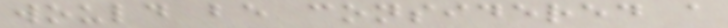would be considered a
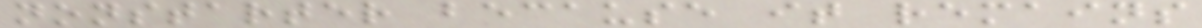nonstarter because it remains
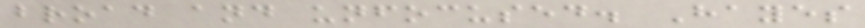broad and unfocused. Hayes
